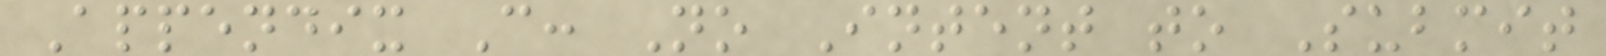Appendix C: No Intent to Submit
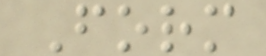Form
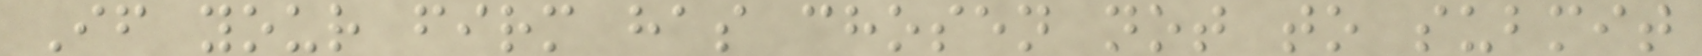If your firm has chosen not to submit
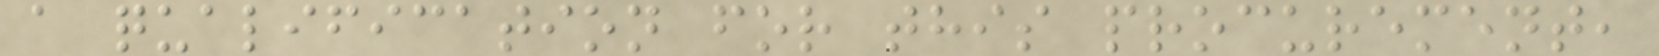a qualification for this procurement,
